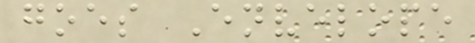goes Envelope
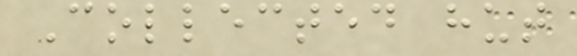Collected hut
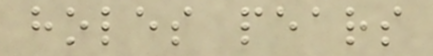holes pears
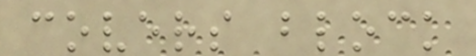covers block
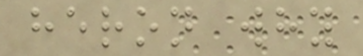heron why
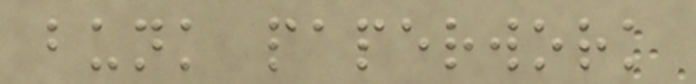bunk paperwork
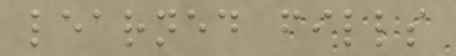learned fills
